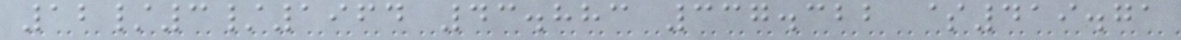12/3/1964 43.883 337.322 $419.71
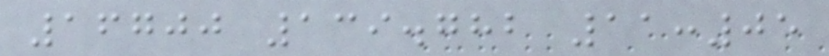16700 139.782 11:05
